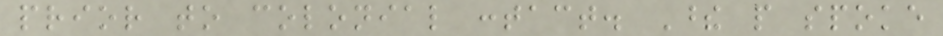prior to colonial contact. These people spoke
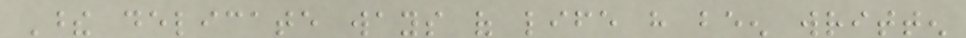These delicate ways of life have been written
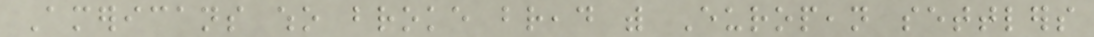Americans who broke bread with European settlers
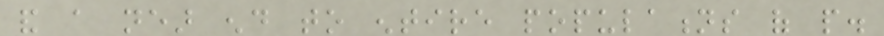and a near end to entire populations of people.
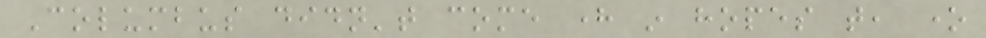Columbus didn't come here in hopes that, one
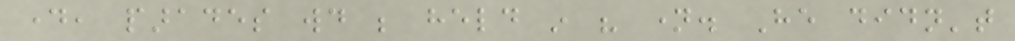day, parades would be held in his name. He didn't
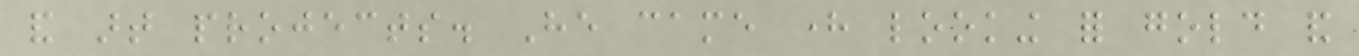and art projects. He came here looking for gold and
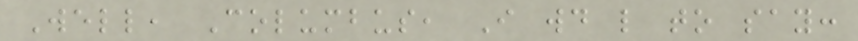Well, Columbus, I would like to say:
